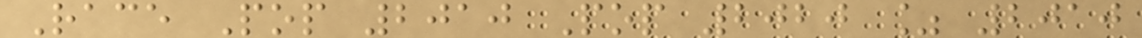Race Pop 2010 Pop 2020 % 2010
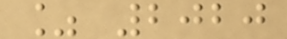% 2020
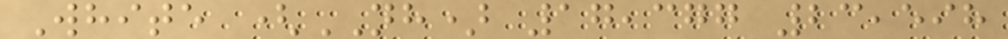White (NH) 17,377 23,598
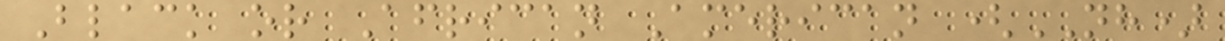Black or African American (NH)
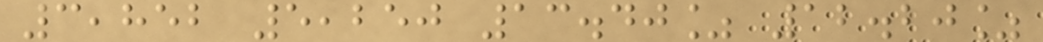3,852 5,250 13.40% 12.20%
